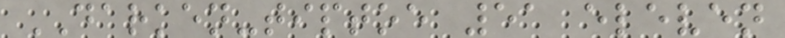DARKEN-tiptoe 51 eleven
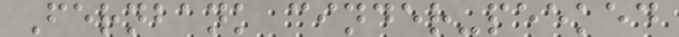Fernbank cinder-peeked
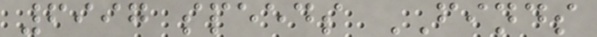6997 speeds FINDS
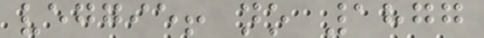veggie! no 1877
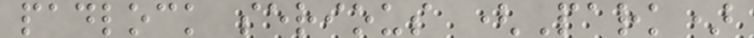padlock serious (Park)
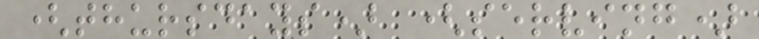(thursdays) (serving)
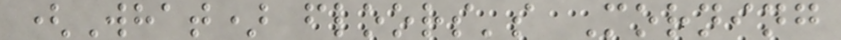(What) floors's Morning
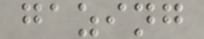gazing
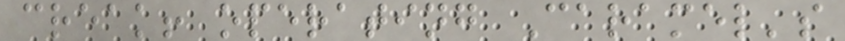creak! operating Caramel's
